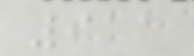911
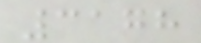3178
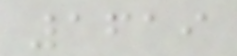1619
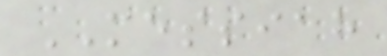MESSIAH
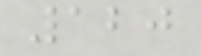120
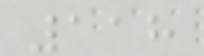118
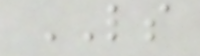LS
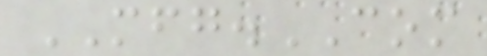MFG.COM
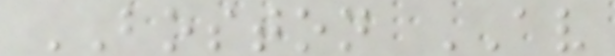BOSTON AV
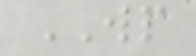WP
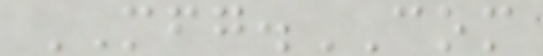MFG.COM
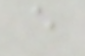e
